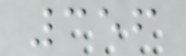356
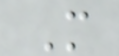M
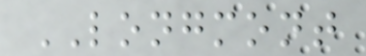LONGMONT
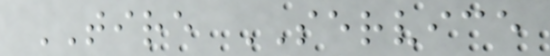TIRE SERVICE
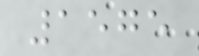1575
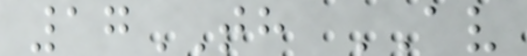17TH AV
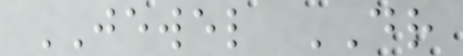JEWEL DR
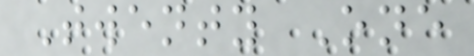Twenty One
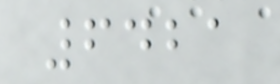6421
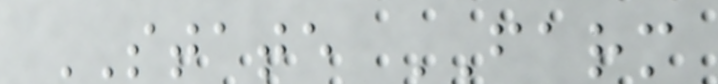STATE FARM
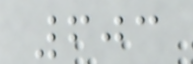603
